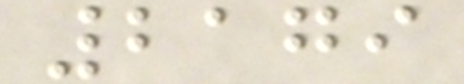2179
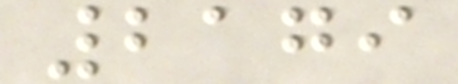2179
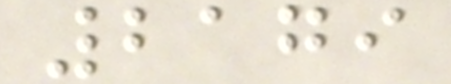2179
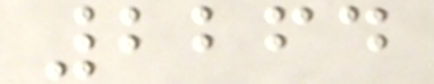2264
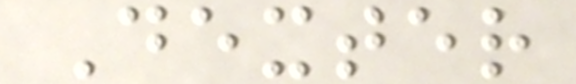Dexter
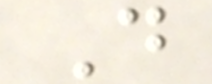D
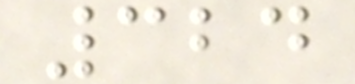324
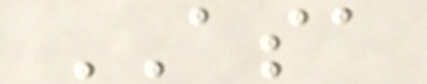ASA
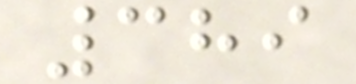389
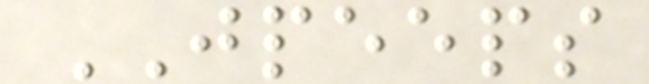JPEEPS
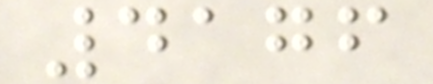4176
